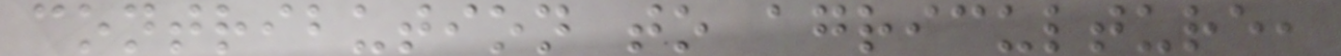contribution to agriculture,
